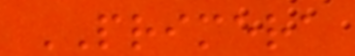PRIMERA
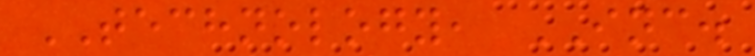TECHNOLOGY, INC.
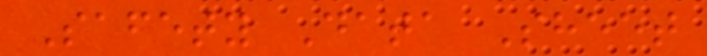Safety Data Sheet
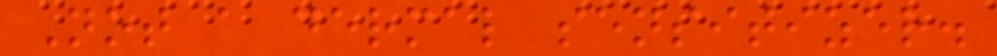Not a dermal sensitizer.
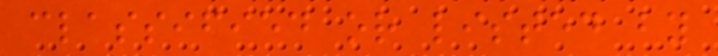classified or listed by
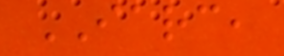IARC,
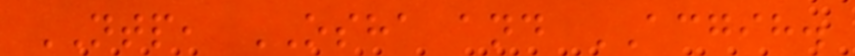NTP, OSHA and ACGIH.
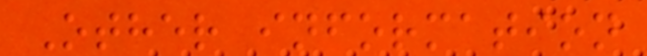Other information
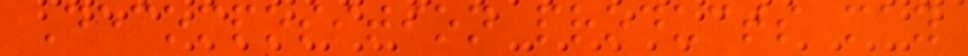Decomposition products may
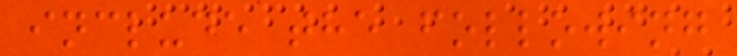include the following
